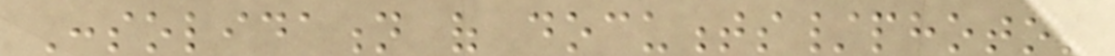Consolidation of documents/photos
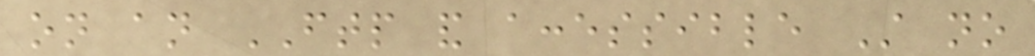on an FTP and accessible Still no
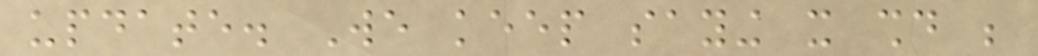update. We keep saying it should be
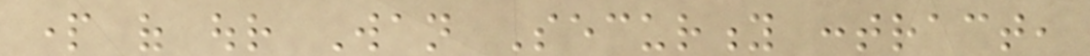part of our Wan Security contract,
